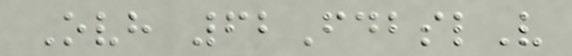Ovh 62FdbslV
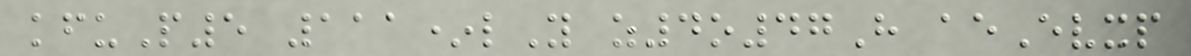kfuP5 111*lY z4o47H aeEvxp
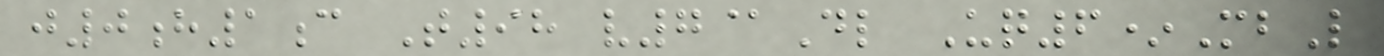j0h1c T98 v7@Dl Uq6*MbL
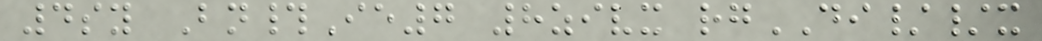4sy Bn#Ie7 8zivx rgDI//x
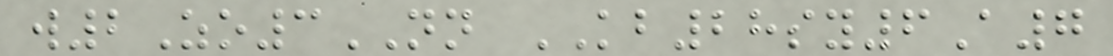w2Zo3NN KB28sy6A7
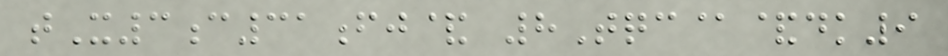tX3c31fj& 8Tqc@&dk9
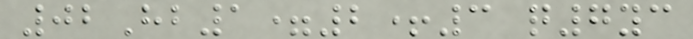02Hb1=2+3 q7yc
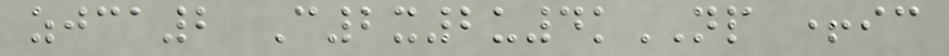zjca2 C2x2u4kNP +ic
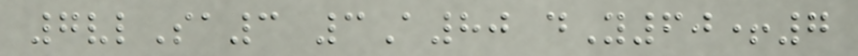7vlSa3 3A80 dY60+7
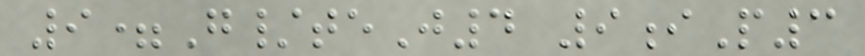9=G/teJ4 9iP3
